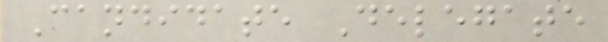Candidate Delegate
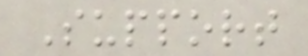Support
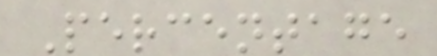Percentage
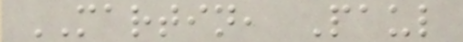MARTIN, Paul
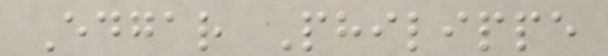Edgar Philippe
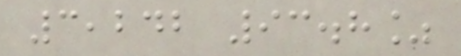3,242 93.8%
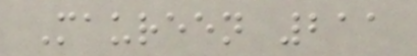Maureen 211
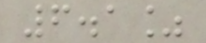6.1%
